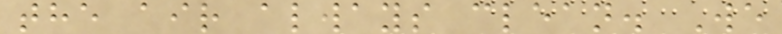the air always clean. We
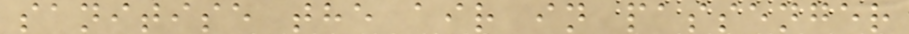sanitise the air in passenger
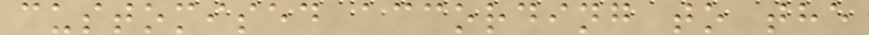customised according to the
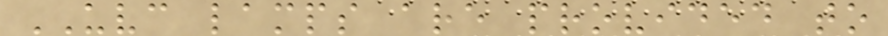UVC lamps are provided to
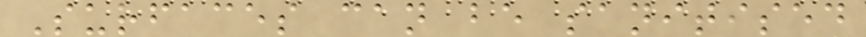Surfaces can be sanitised
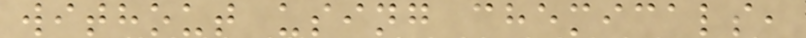without using chemicals,
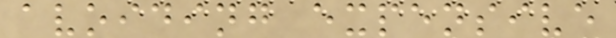avoiding expensive
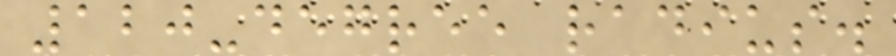120-degree radius.
